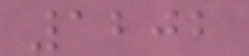1202
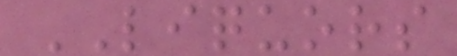LIQUORS
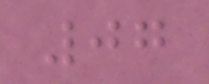07
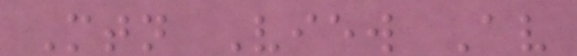Mtn View Av
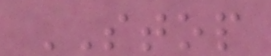STOP
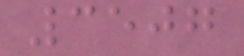3507
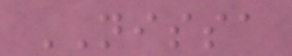NISSA
